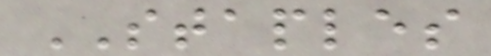STAPLES
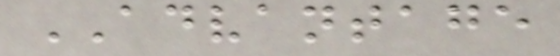ADVANTAGE
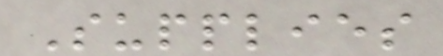Supplies
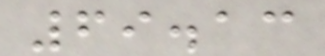69.13
